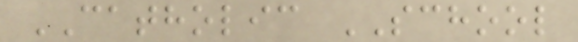CATHOLIC SCHOOL
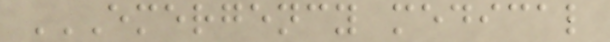EMERGENCY MEDICAL
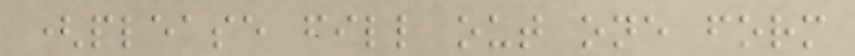(please fill out one form
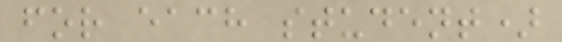for each student)
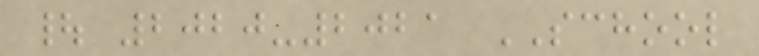| 2020-2021 SCHOOL
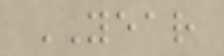YEAR
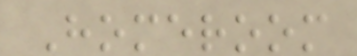Homeroom
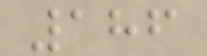186
